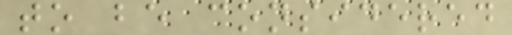to be considered
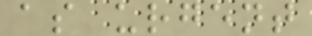as urgent
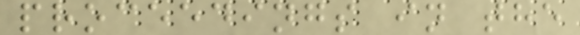proceedings in the
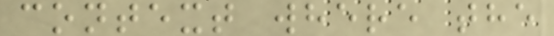context where the
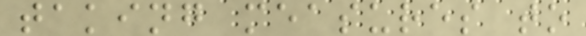taking measures to
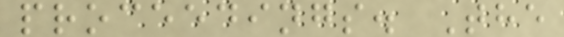proceedings. The
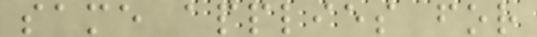same applies for
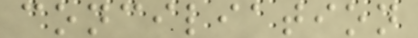conciliation
